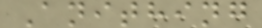Anithing
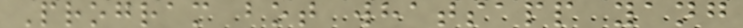Program bot whatsapp yang
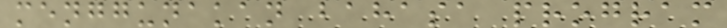menggunakan bahasa program
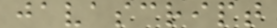javascript
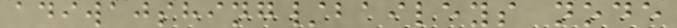adiwajshing/baileys node
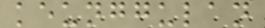keunggulan
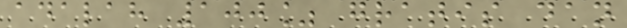adalah 100% gratis dan
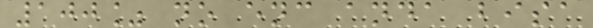100% no enc anda bisa
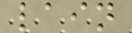lain
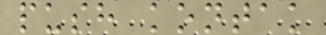push kontak
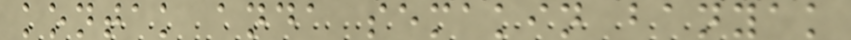kontak anda semakin banyak
